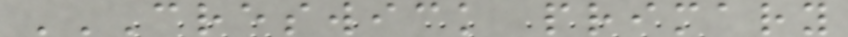CRESWICK PRIMARY
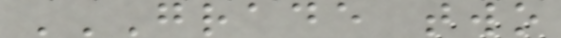GRADE TWO
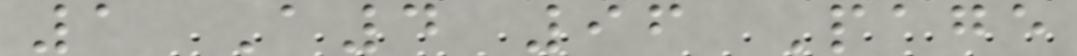1 A4 96 Page
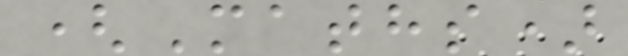(Maths)
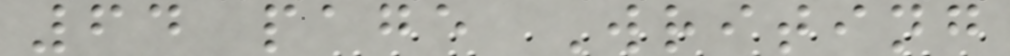64 page Writing
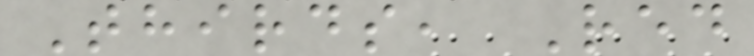Thirds, Red
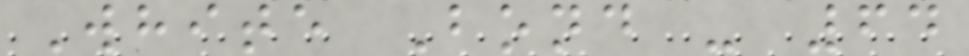White Bond - 64
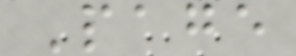Page
